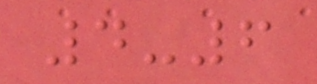4-6
